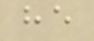he
